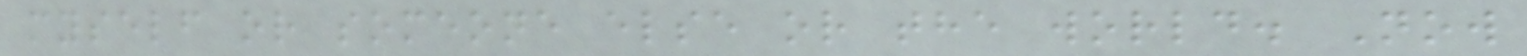myself or someone else or the world. Now
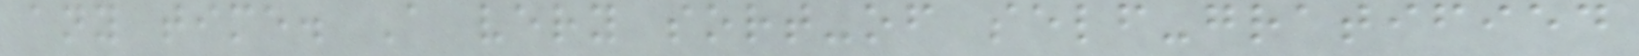any time. A very sort-of self-gratified
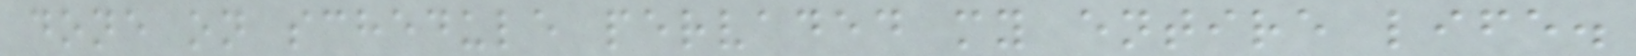done on schedule pervaded my entire life.
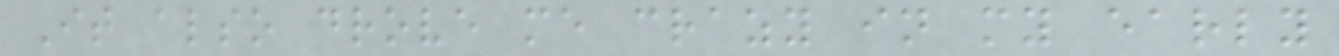It also drove me crazy in my early
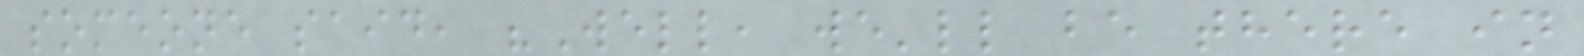someone said, "Well, we'll be there in
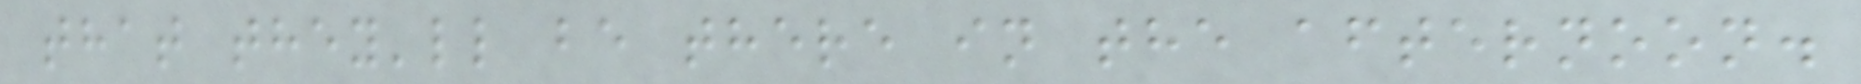that they'll be there in the afternoon.
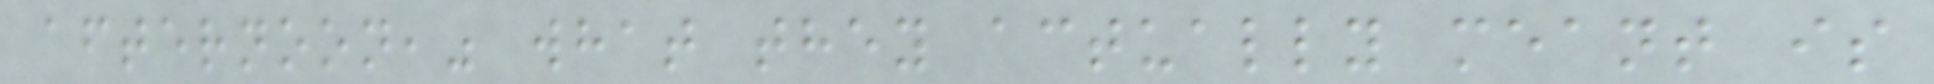afternoon," what they actually meant is
